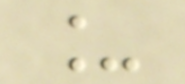_
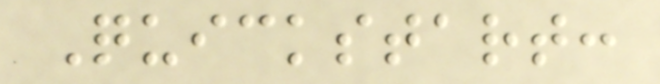Quickstart:
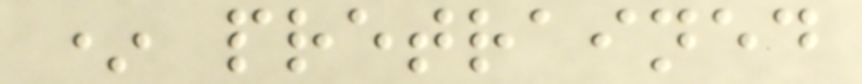* pretrained
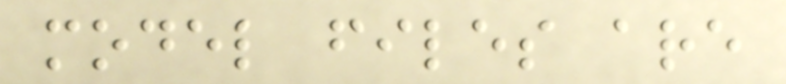model files are
